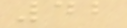42
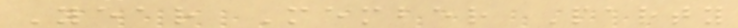Year Member Party
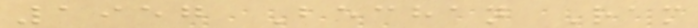1957 Bechan Ram
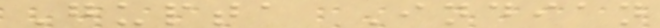Gupta Indian
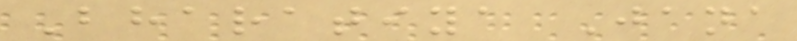Bharatiya Jana
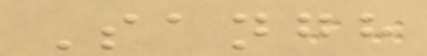Sangh
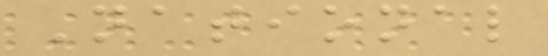National
